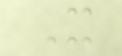It
